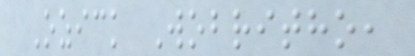Ozick Wobritho,
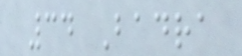34 Badra
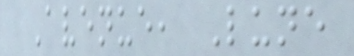Avenue, Lune
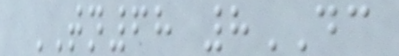TN68 8DC
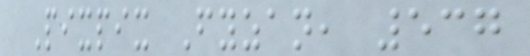Pixpix Fyzan, 537
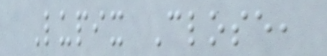Lupix Close,
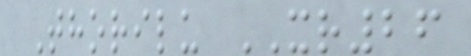Thorilu XR26
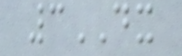3DX
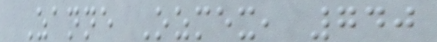Zanne Ozmex, 740
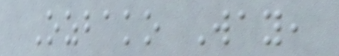Ozbako Way,
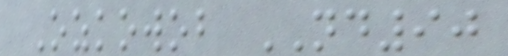Ozkowob ND90
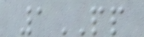1PP
